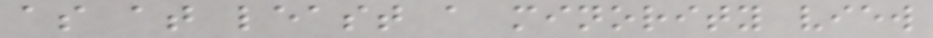as at least a minority view
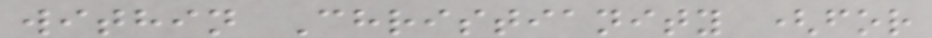within Christianity (for
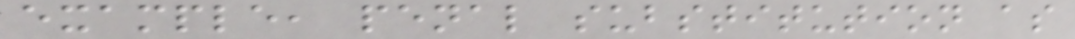example, penal substitution as
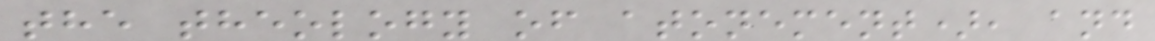the theology of atonement), and
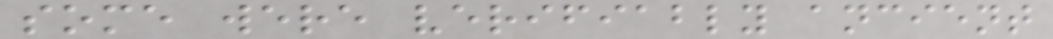some were verifiably ancient
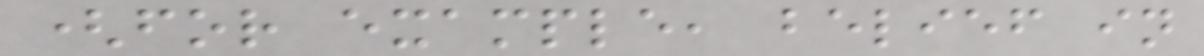(for example, belief in
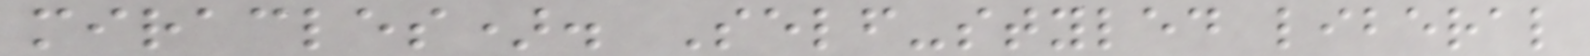miracles). Self-styled liberal
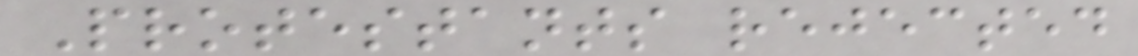Protestants rejected
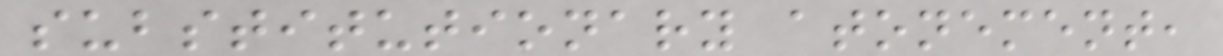substitutionary atonement,
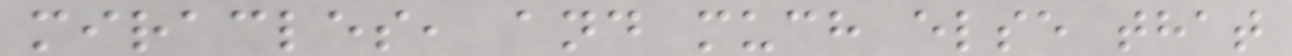miracles, and much else that
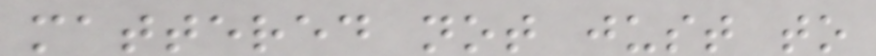mattered not just to
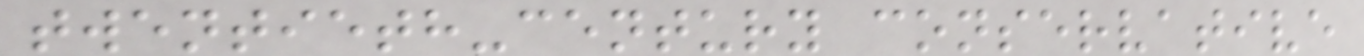twentieth-century conservative
